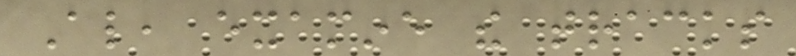Also, examine the tracks
